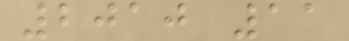2010 11
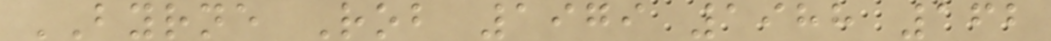BYRNE Rob 1979 1988 162
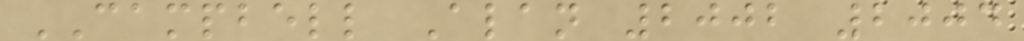CAMPBELL Alan 2002 2004
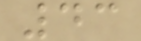43
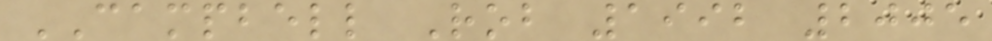CAMPBELL Rob 1992 2005
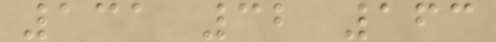131 32 163
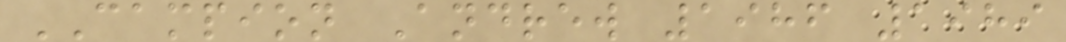CAMPION Andrew 1986 1989
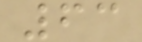63
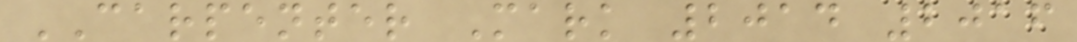CARPENTER Mark 2014 2016
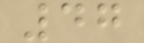47
